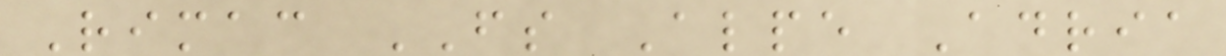Rimac FS Alpe Adria
